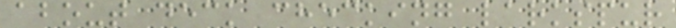about deck checking larkspur
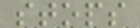stops
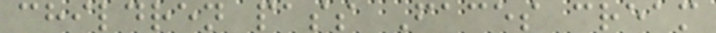children pass Faces cream
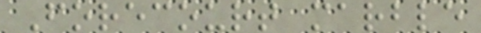Forecourt marble
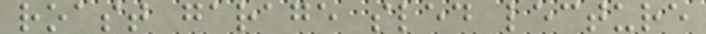roast garage sled lecture
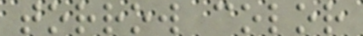torrow color
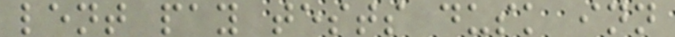lent pay tests dusk inn
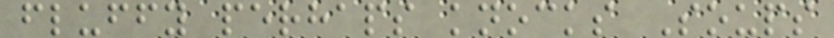fluffy perhaps knocks Soups
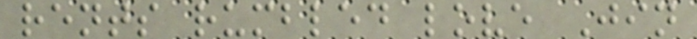rents rumbled love Jin
